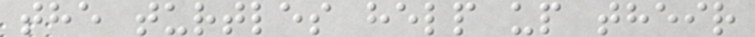the turtles help up their
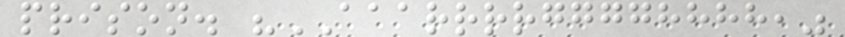prison. "AAARRRRGGGGHHHH,"
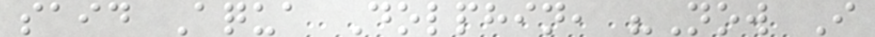said Aqua Dolphin, "Now I
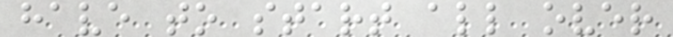have to start all over
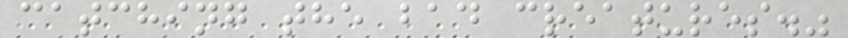catching the bad creatures."
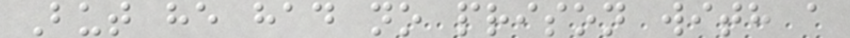But he had no prison with a
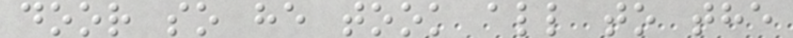door so he took all to the
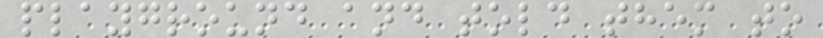playground and told them to
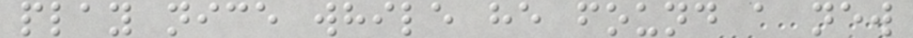play nice while he found a new
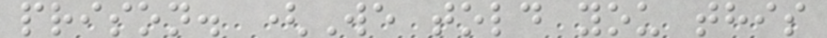prison. (We told you this
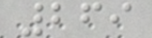269
